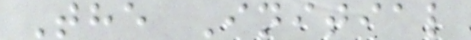The Initial
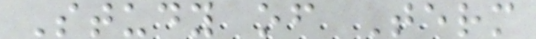Study of Term
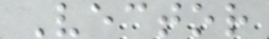Vector
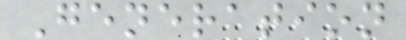Generation
